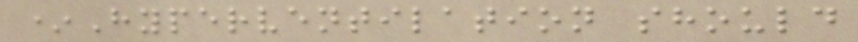*Hyperventilation should
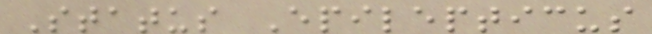Status Epilepticus
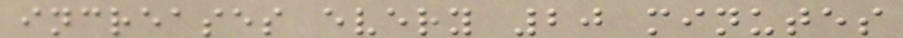increases every 20 minutes
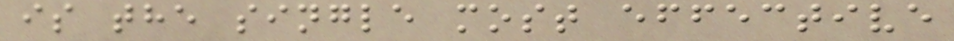is the single most effective
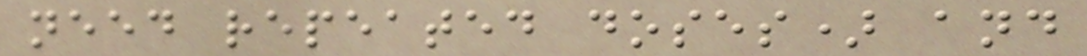need repeated doses) and
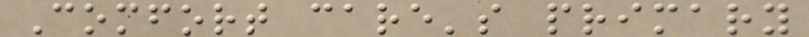Comfort care's primary
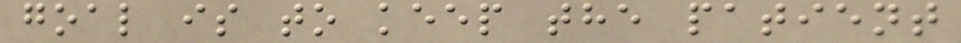goal is to keep the patient
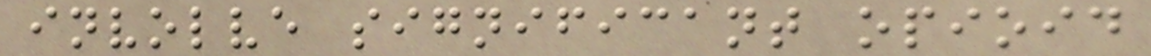involve significant opioid
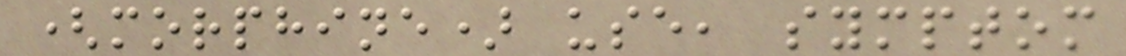(morphine) use, symptom
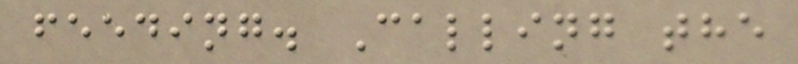feeding. Calling the
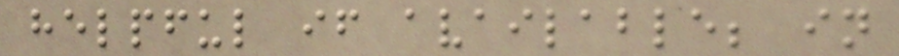helpful if available; in
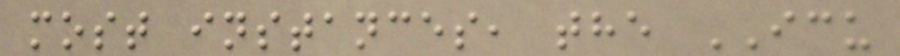most instances, the ICU
